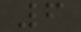6
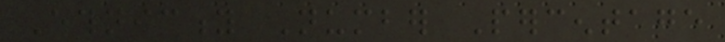Ethnicity Number Percentage
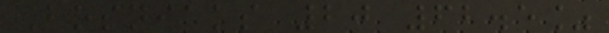Bosniaks 20 62.5%
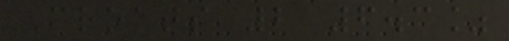Croats 2 6.3%
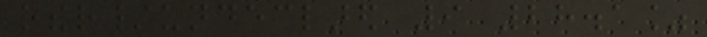other/undeclared 9 28.1%
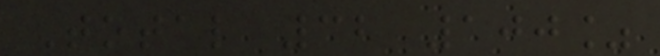Total 32 100%
